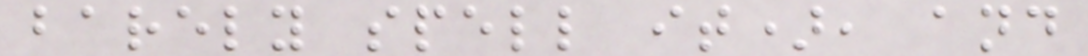barely spell it), and
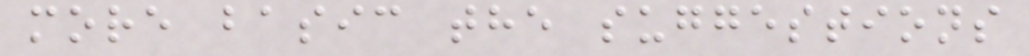more basic the suggestions
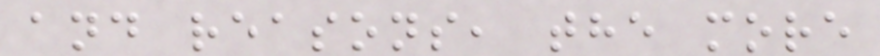and reasons, the more
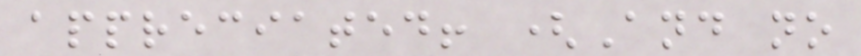appreciated! (And no
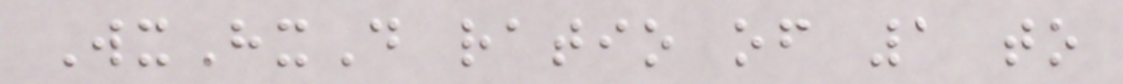WxHxD ratio of 1 to
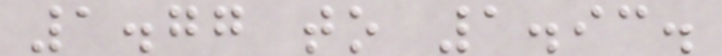1.77 to 1.93.
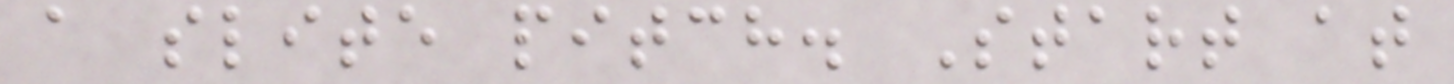a slite pitch. Start at
